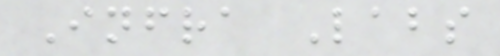Infra Labs
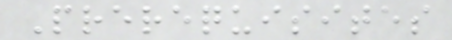Prerequisites
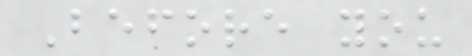Before you
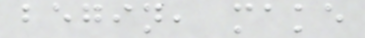begin, make
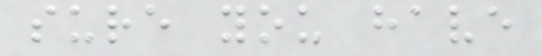sure you have
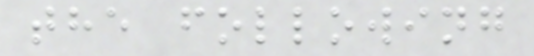the following
